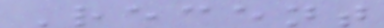Recent
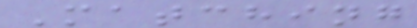Matching
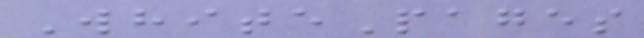WhitePages
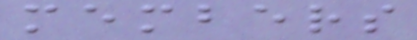members
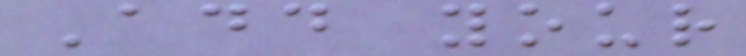Add your
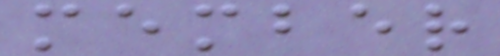member
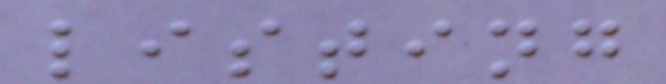listing
